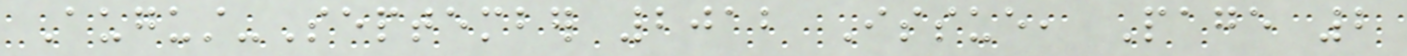August-September 2012 Issue, Page 2
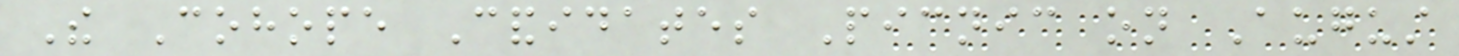The Cohope Candidates Picnic on August
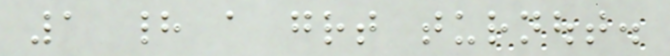1 had a great turnout.
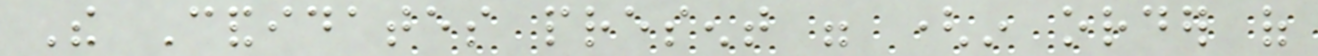The Candidates present were (in order of
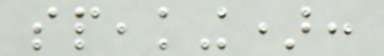speaking):
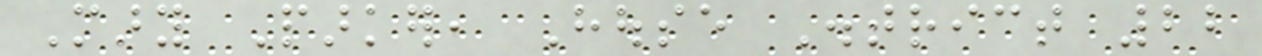Mary Parker, House District 22
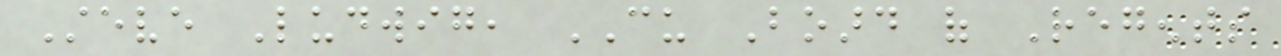Steve Ludwig, CU Board of Regents
